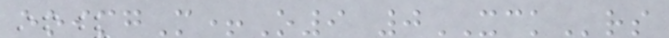eoimgM+O9 0XCKrs
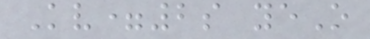Kv=2s yeO
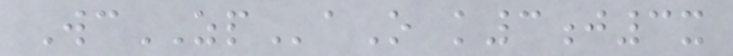WcZPaO k3j3x
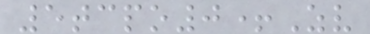5tcpo0+Zv
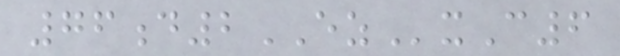76d2EZxC6
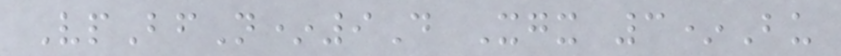VpBfN*9D Xgx 3*Bu
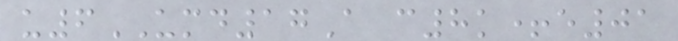u6UMD17A c8k+e01
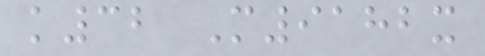k32 M9182x
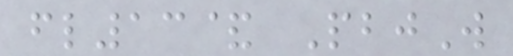fl13& PbjW
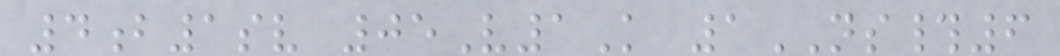4b1sv 05V1K 1NS#6
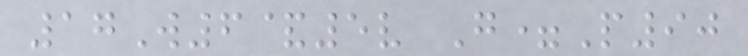17W6&5v G=P90
